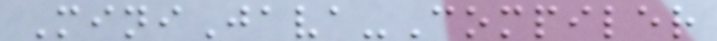MiniJava-Compiler
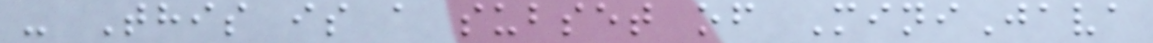- This is a subset of MiniJava
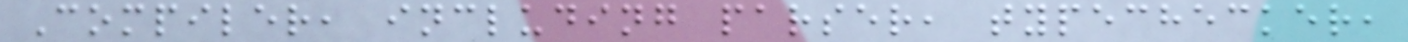Compiler, including parser, typechecker,
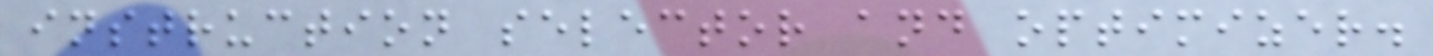instruction selector and optimizer.
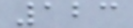123
